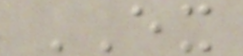EX
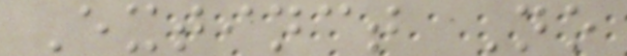Extinct No
